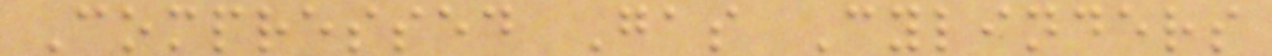Compressed Gas Cylinders
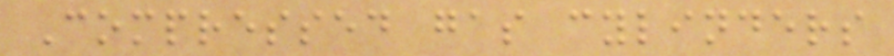Compressed gas cylinders
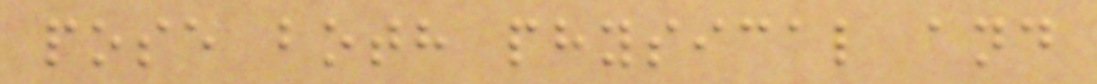pose both physical and
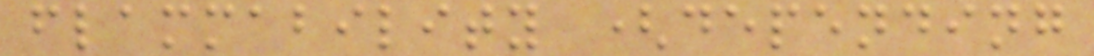flammability (depending
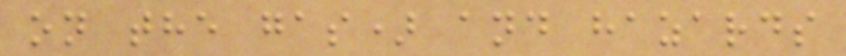on the gas) and hazards
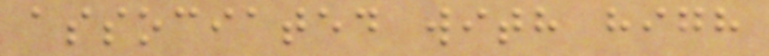associated with high
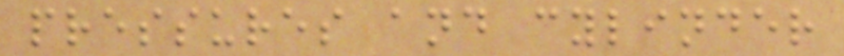pressures and cylinder
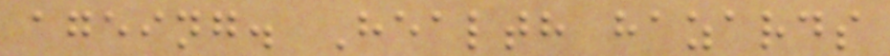ageing. Health hazards
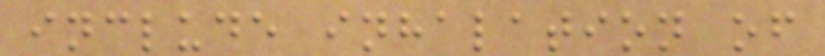include inhalation of
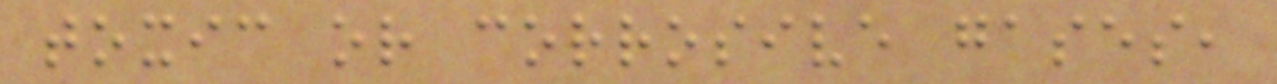toxic or corrosive gases,
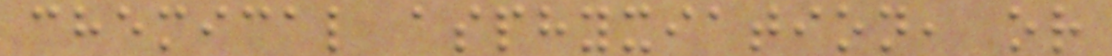chemical asphyxiation, or
